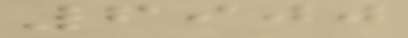6900
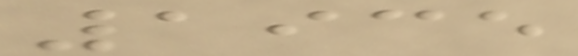1935
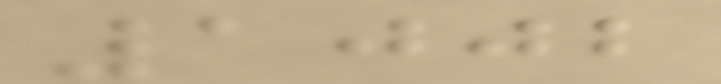1002
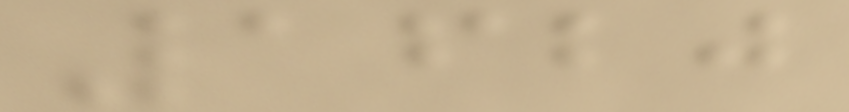1620
